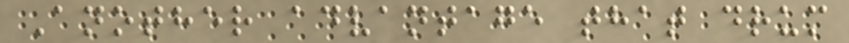Another advantage that drum
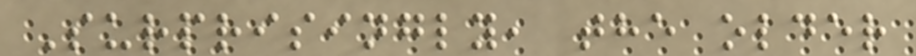Surprisingly, the older
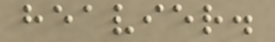heavier.
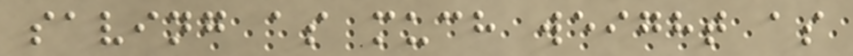saving as much weight as
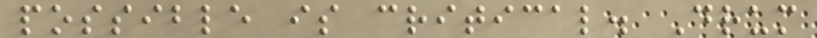possible is critical. Drum
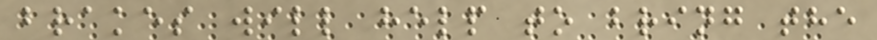brakes will help to bring the
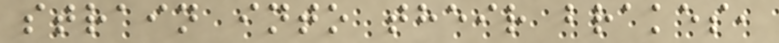strain into their brakes,
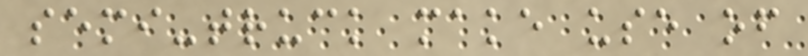semi-truck make use of
